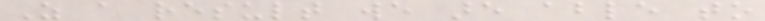As a result we are able to
